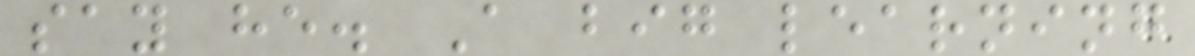say he. A big learning
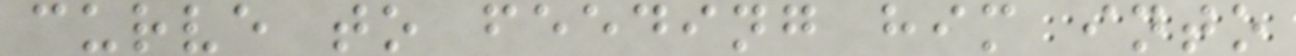curve to feeding him into
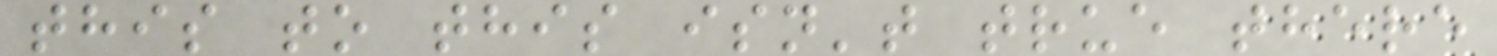this to this isn't true there
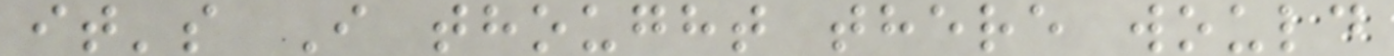it's I thought there would
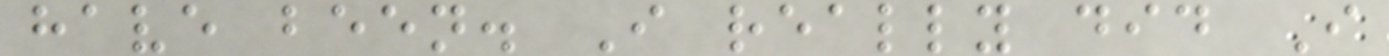have been. I really did I
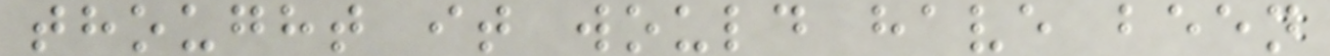thought it would have been
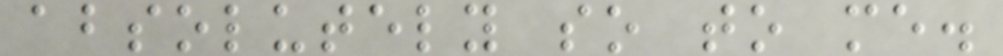absolutely so to me.
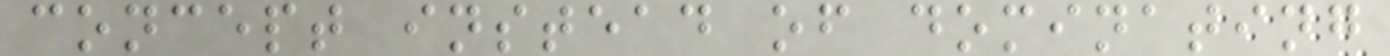concept instead of dominating
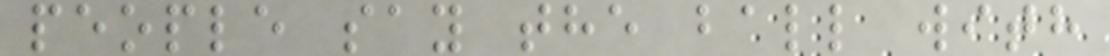people say the ball with
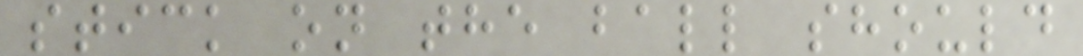stick on the ball should
